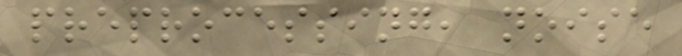preprocessing, noise
